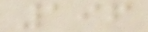196
